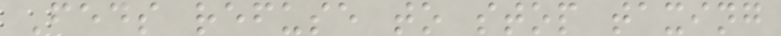Feds refuse to stop taxing
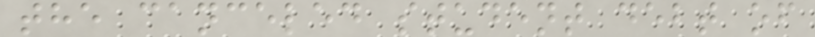the canceled student debt of
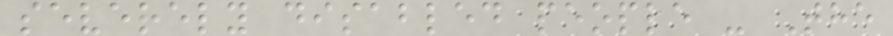severely disabled people - The
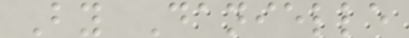By Danielle
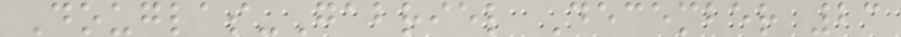Douglas-Gabriel December 23
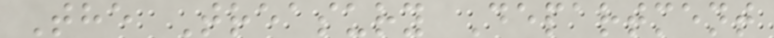The Treasury Department
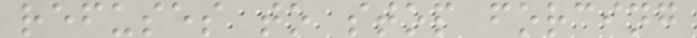refuses to stop forcing
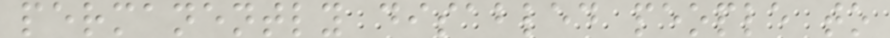permanently disabled people to
